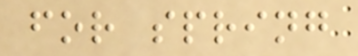for spring
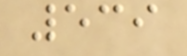539
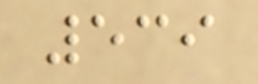539
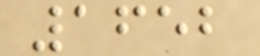1652
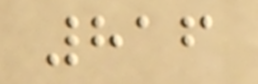816
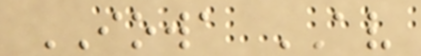IOWA AV
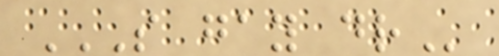S GAY DR
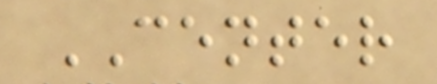CENTER
